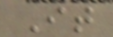It
